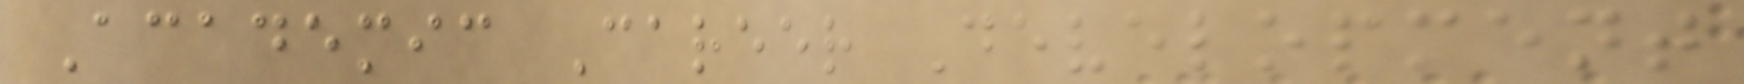Academic Career Development
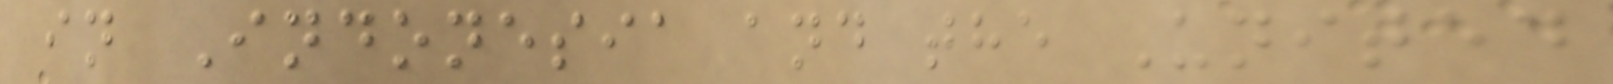in Indonesia and the United
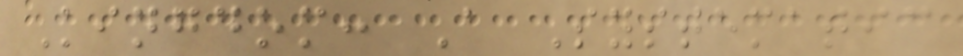Kingdom: A Systematic
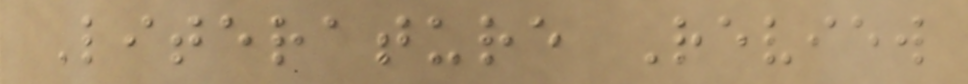Literature Review
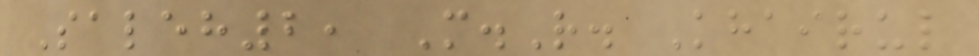Saleh2, M.R. Khairul
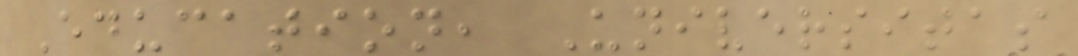Education, Universitas
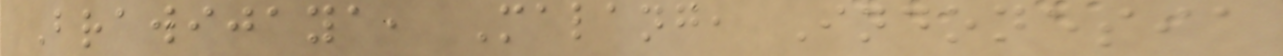Brawijaya, Malang, Indonesia
